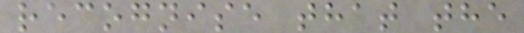recognise that the
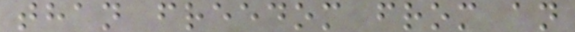than freedom from an
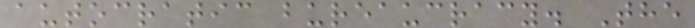autocratic bureaucracy. The
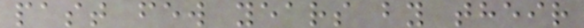past few years by their
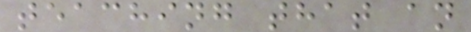teaching that an
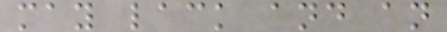may lack and an
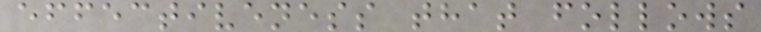effectiveness that follows
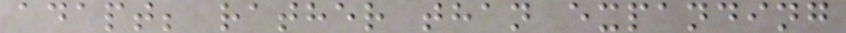adapt; rather than expanding
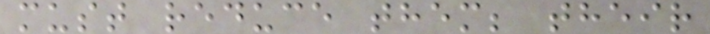must reduce them; their
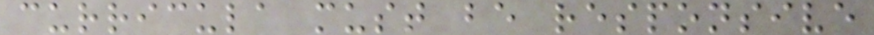curricula must be responsive
